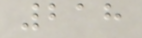218
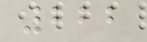222
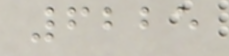6225
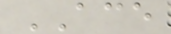ACE
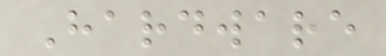Hardware
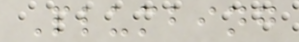Plumbing
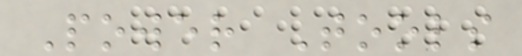Power Tools
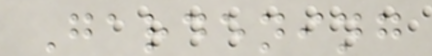Gardening
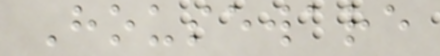Houseware
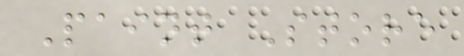Paint Store
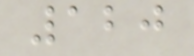120
